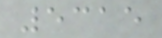5315
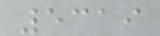5319
